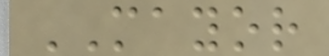MAYOR
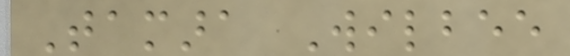Tamara Wilbee
